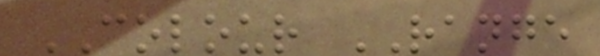COLOUR RANGE
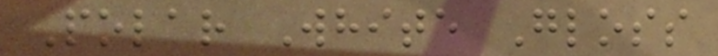Polar White Gloss
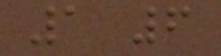1 6
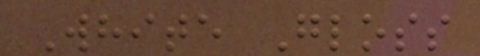White Gloss
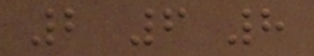2 6 8
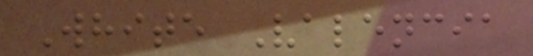White Valencia
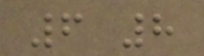6 8
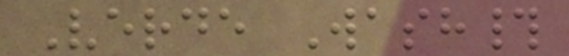Verde Wash#
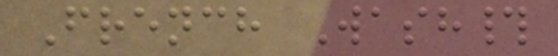French Wash#
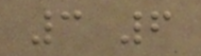3 6
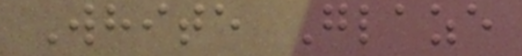White Glaze
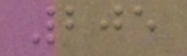205
